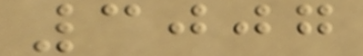3007
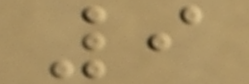9
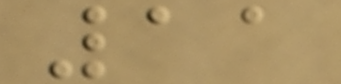11
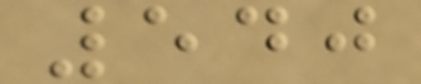540
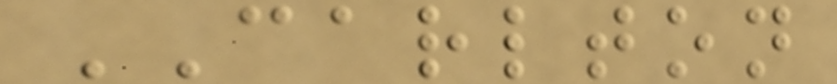CARLTON
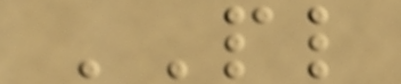PL
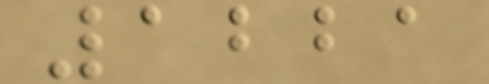1221
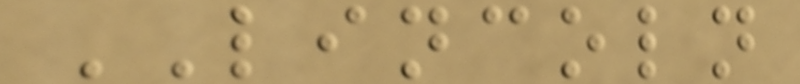LINCOLN
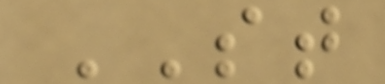ST
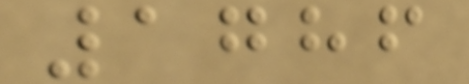1786
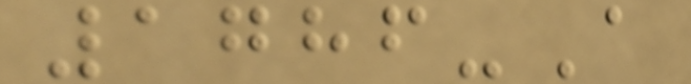1786-A
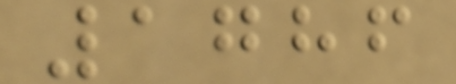1786
